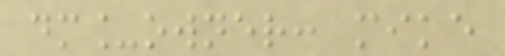dm_owner: mike
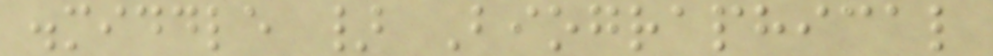.middle } Biographical
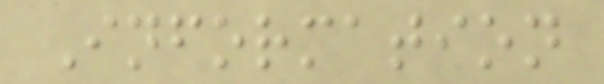Information
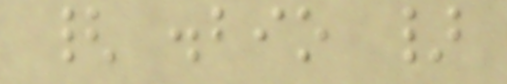{ .bio }
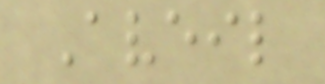Aveil
